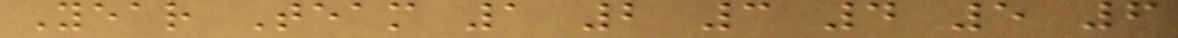Year Team 1 2 3 4 5 6
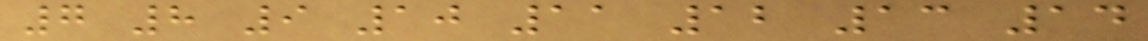7 8 9 10 11 12 13 14
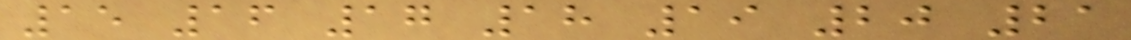15 16 17 18 19 20 21
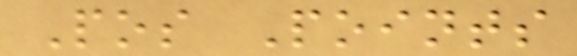Pos Points
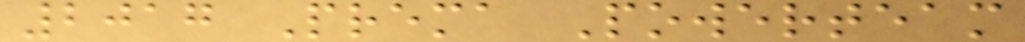2017 Prema Powerteam
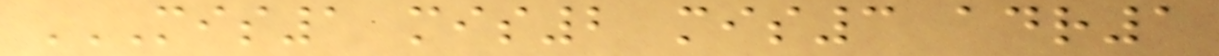MIS1 MIS2 MIS3 ADR1
